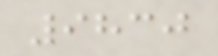9830
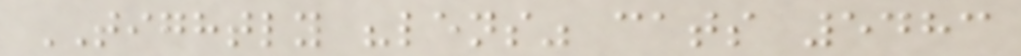TIGHTLY "lens" cats 5483
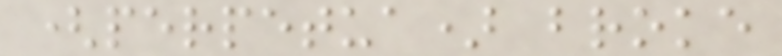(perpetua) broke
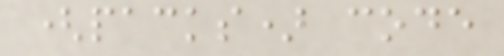(packs) code
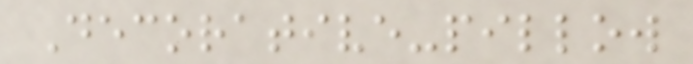Decorative-pillow
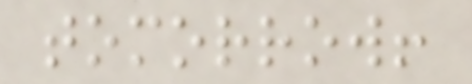tomorrow!
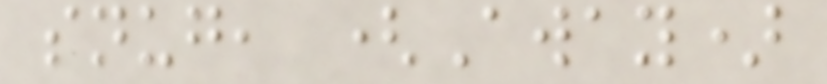snug, (Away)
